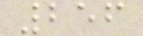256
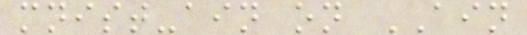mnist-ain on AIN
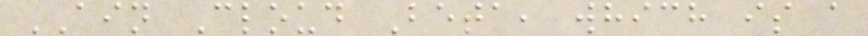AIN Cloud Beta, which is a
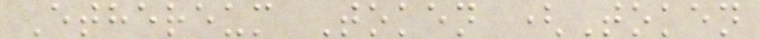Ethereum Token (Token
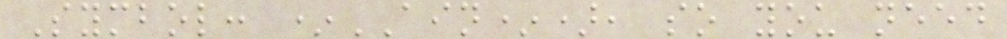Symbol: *AIN*), so you need
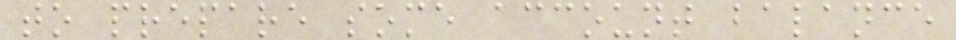to prepare some account balance
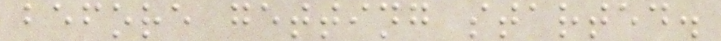before getting started.
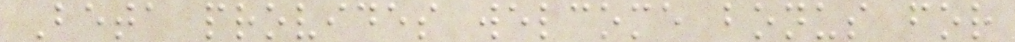Beta provides welcome bonus for
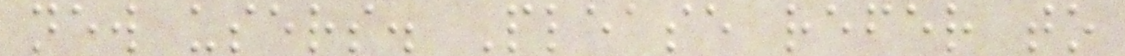new users. Please refer to
